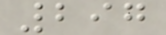297
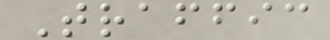Traffic
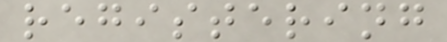registering
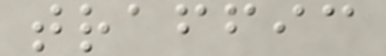traffic
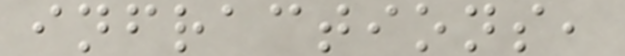infractions,
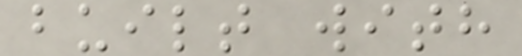built with
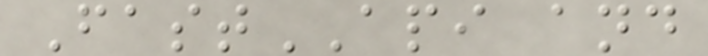FastAPI and
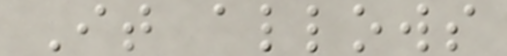It allows
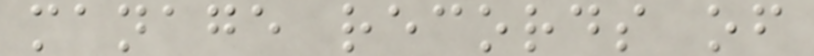manage records of
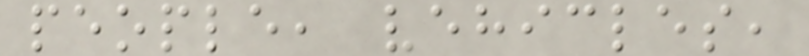people, vehicles,
